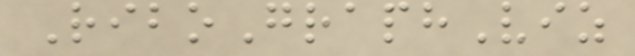RiboGraphViz
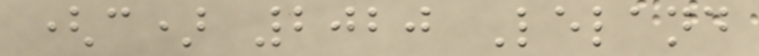(c) 2020 Leland
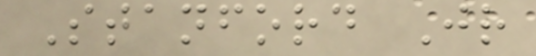Stanford Jr
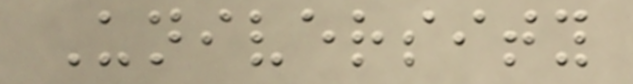University
